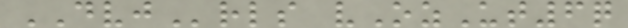DVJrls vOzUt6q
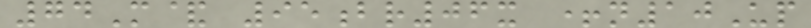74M& 95br06x +n10Up
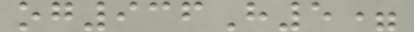og936H5=
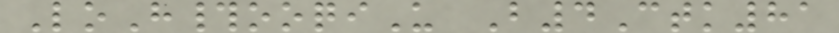LoH#ooqiU B4Ctk81
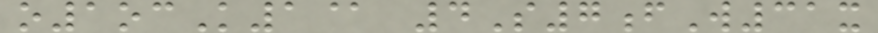o1ocK1@ 4S7fW31x
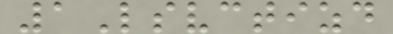1Lsvctizd
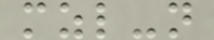mzl-n
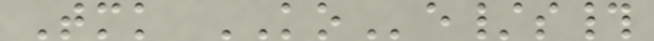Tmk KOe/s#
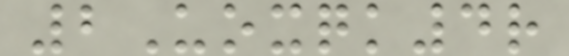2Uoxqk4r
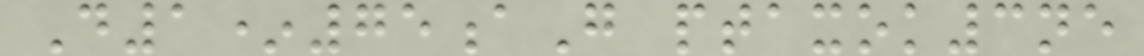D1*75aG ptaxok3ne
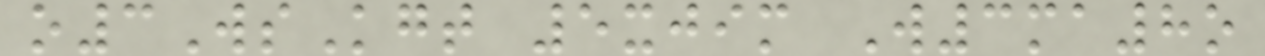o3WsKgt 5xjim W3ma8o
